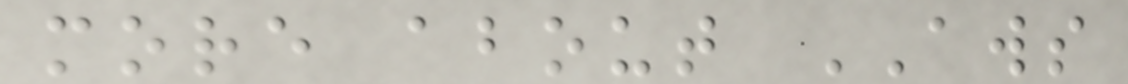more about AWS
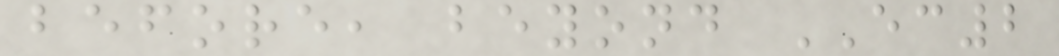before, beyond EC2
